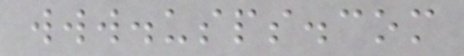www.usps.com
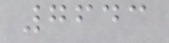7643
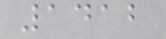1412
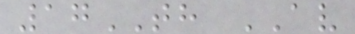17TH AV
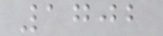1702
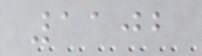1102
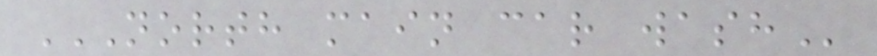NORTH MAIN CAR WASH
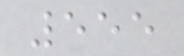555
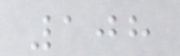108
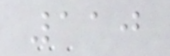110
